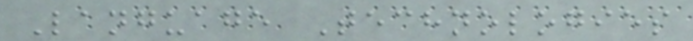Language Technologies
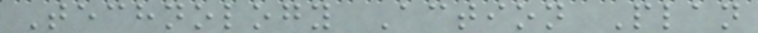Technology Action Plan
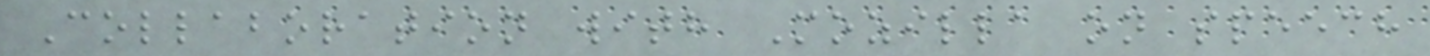Collaboration with Mozilla on speech
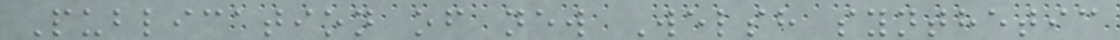Publication of new Welsh synthetic
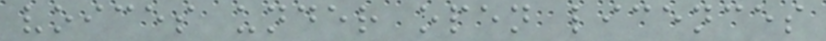voices under open licences
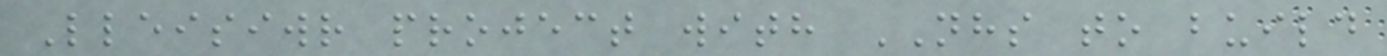Lleisiwr project with NHS to build
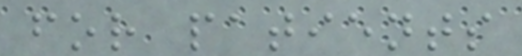for patients
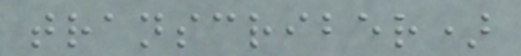transcriber)
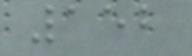152
